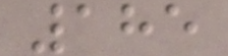185
